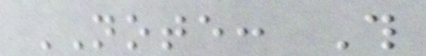NOTE: This
